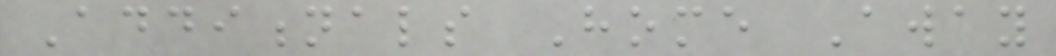Additionals Home Away
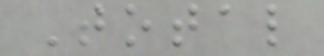Total
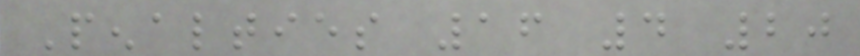Penalties 16 4 20
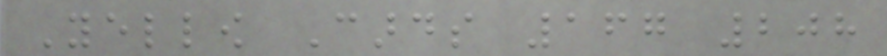Yellow Cards 167 208
